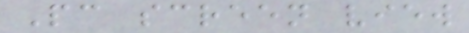Pc screen view
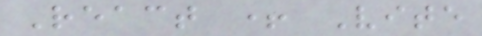React + Vite
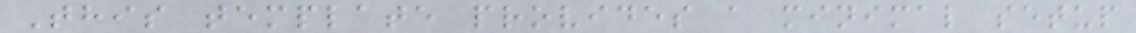This template provides a minimal setup
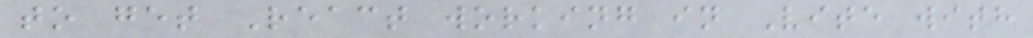to get React working in Vite with
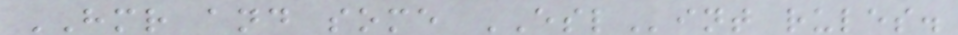HMR and some ESLint rules.
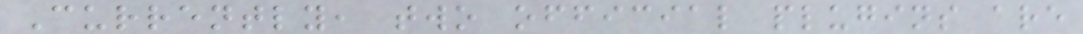Currently, two official plugins are
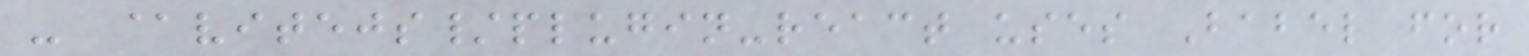- @vitejs/plugin-react uses Babel for
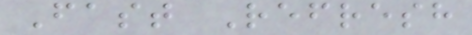Fast Refresh
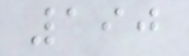190
